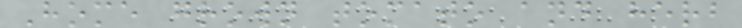Home grown tomato and herb
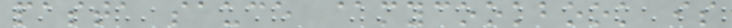pasta sauce @mycookbook is
